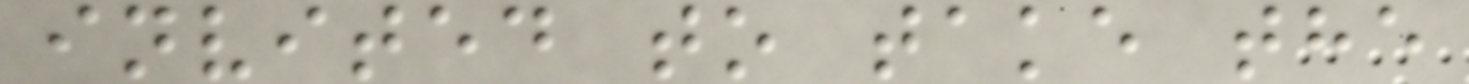invited to take the
